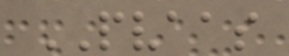PVAAS
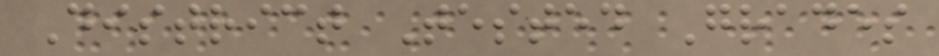District Tested Grades
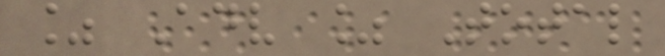% Adv % Total
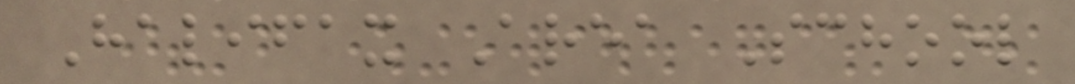Halifax Area School
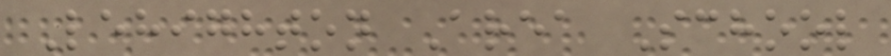Lehighton Area School
